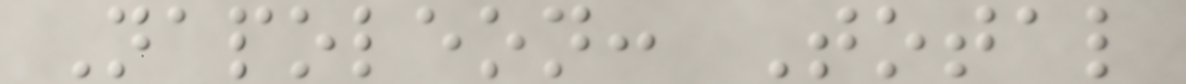Napoleon: Total
